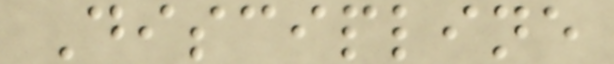Discipline
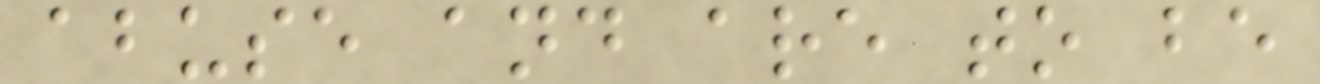abuse and are to be
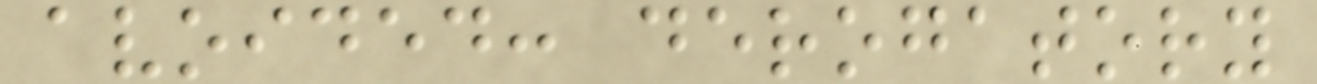avoided: derogatory
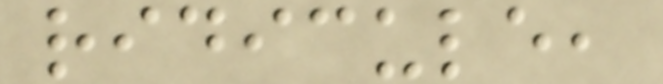ridicule,
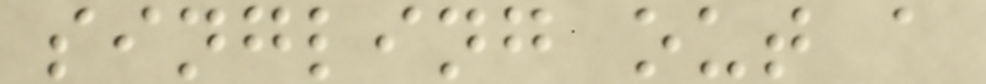singling out a
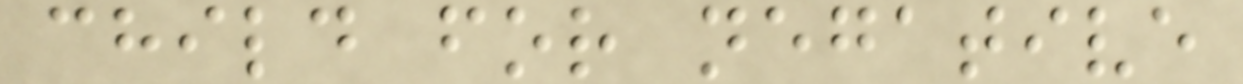child for negative
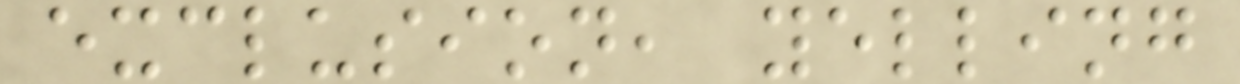exclusion, yelling
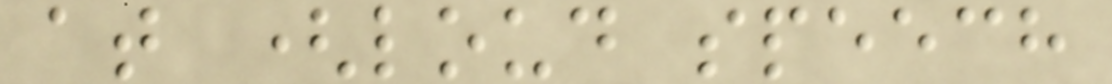at (loud speech
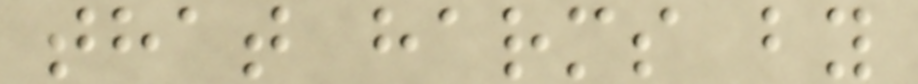that harms by
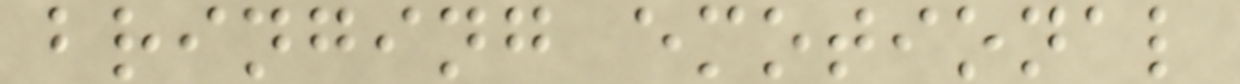bringing emotional
